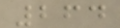264
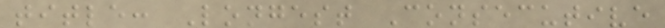title: Longest Consecutive
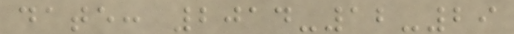date: 2014-12-29
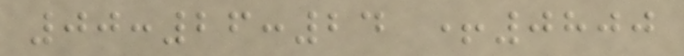00:26:24 +0800
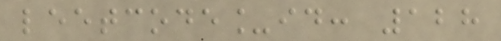leetcode_id: 128
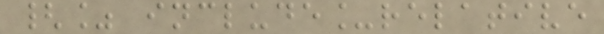{% include_relative
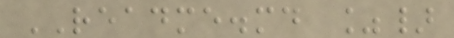README.md %}
